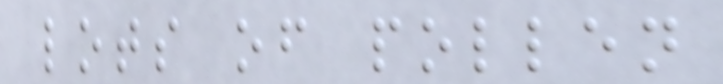lots of pollen
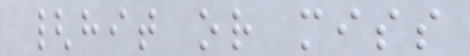{hit or miss
